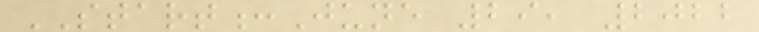START:June 29, 2022
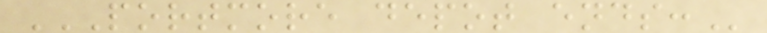PORTMORE DEPOT ENDS:
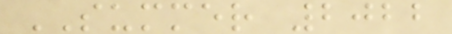SUMMER 2022
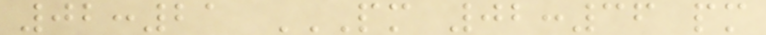02:21 PM 02:36 PM
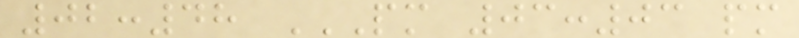02:48 PM 03:03 PM
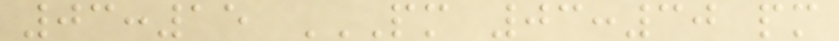03:15 PM 03:30 PM
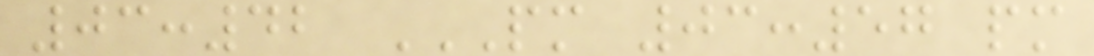03:42 PM 03:57 PM
